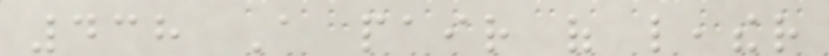438 A pair of leather
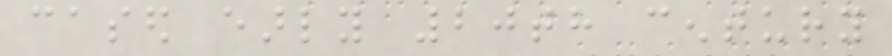cased early 20th century
